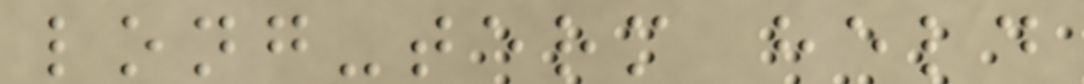long-term held
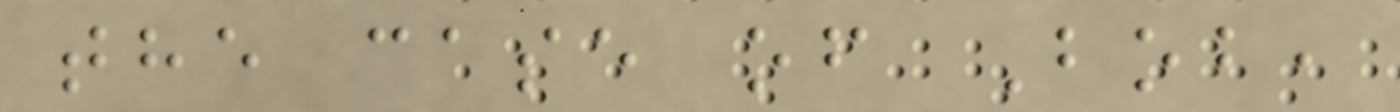the case of Bob,
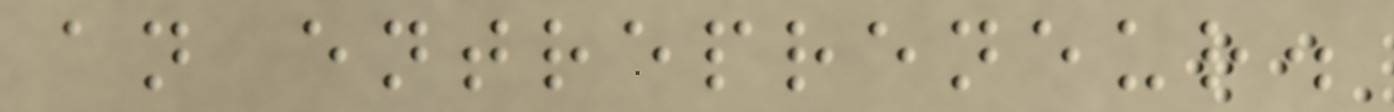an entrepreneur.
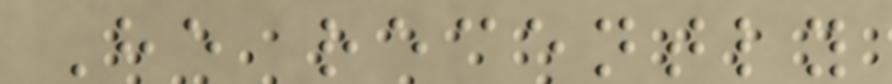He recently
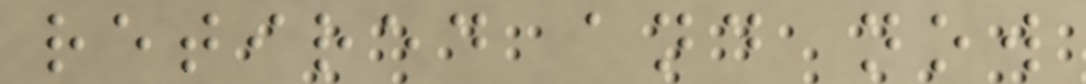retired and now
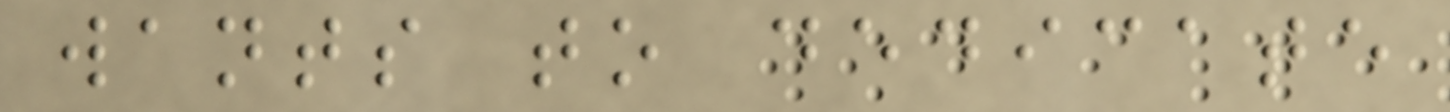wants to dedicate
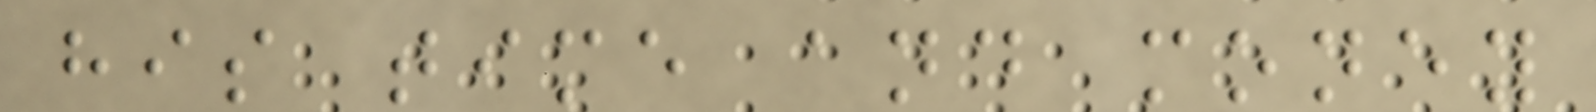his time and money
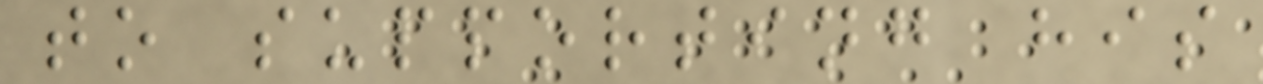to supporting his
